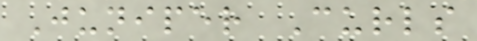Juniper Curls
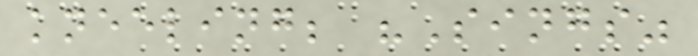kneeling; "Sings"
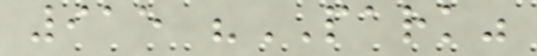915 "PARK"
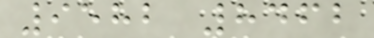9582 8462
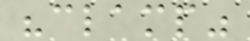"clamp"
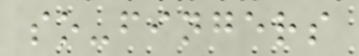so-fingers
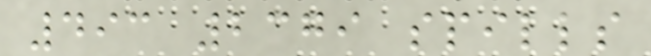493 2379 spills
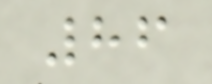86
